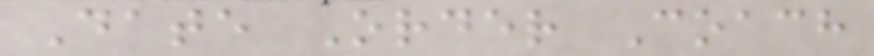Date Order Coach
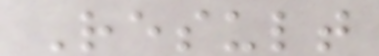Result
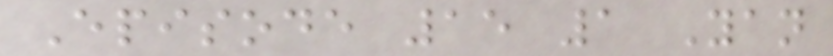Episode 15 1 Yan
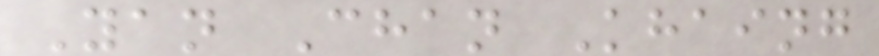Yan Chan Khaing
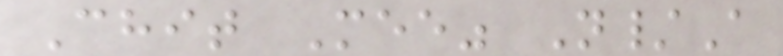Chit Mee" N/A
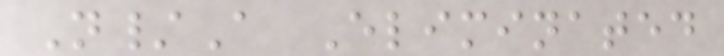N/A Eliminated
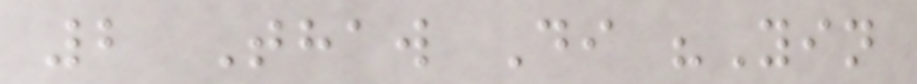2 Thaw Di "Yin
